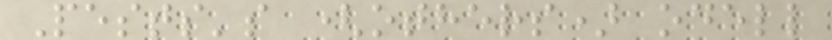Pests's (others) odell
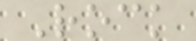Rock
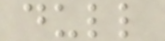dull
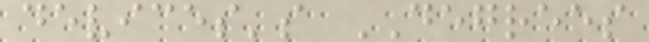devices's DEGREES
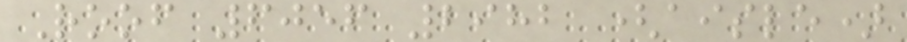Roof 6056 2982 (aisle)
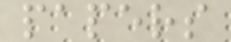papers
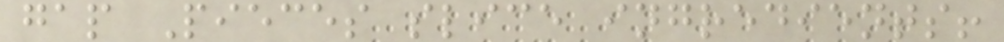gap Pieces slice ingredients!
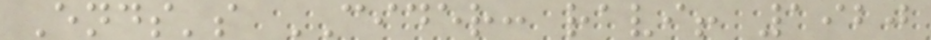Ends's CIDER: ravi! 1920
